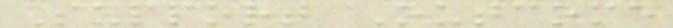Support Outcome
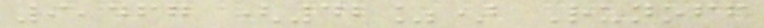9,467 (42%) Runoff
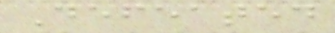Defeated
